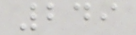249
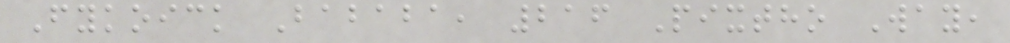Fykoick Bababa, 216 Pixtho Way,
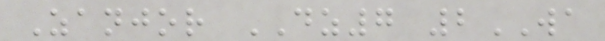Zanjor DZ7 2WA
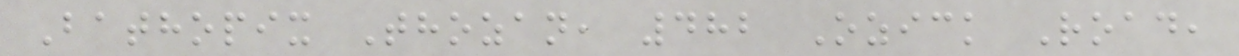Bathopix Thozan, 482 Ozick Road,
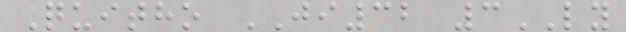Quitho JI32 3LY
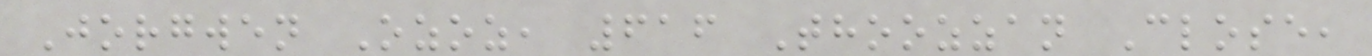Jorgwen Ozoz, 616 Thoozzan Close,
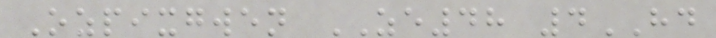Ozpixgwen ZE48 4HD
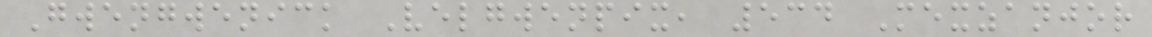Gwengwenick Velgwenpix, 534 Mexzanjor
